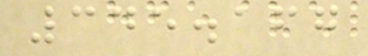345.167
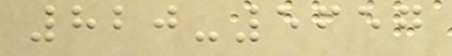820-5657
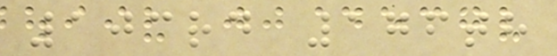103rd 176th
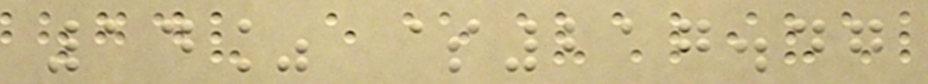14% $217.47
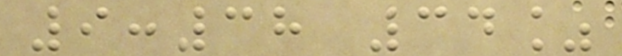9:38 34%
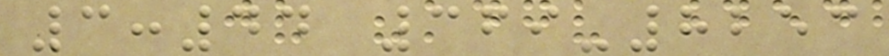3:44 369-8253
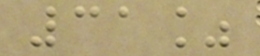31%
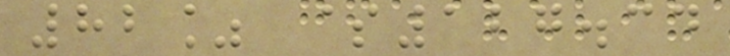82% $127.34
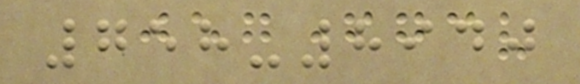758-8940
